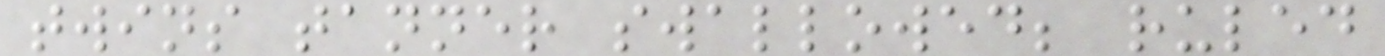twins tanner swallowed; ruled
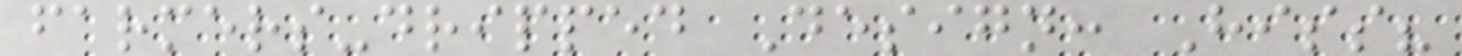farmers-dripped Design: Hiss?
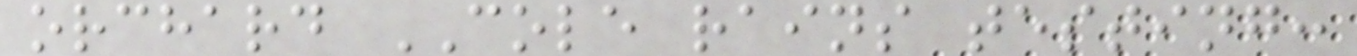orchard COLE rains testing:
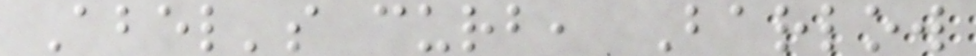Abel's curb, Barlow
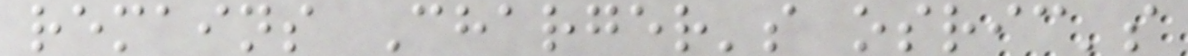remains Charger's osric's
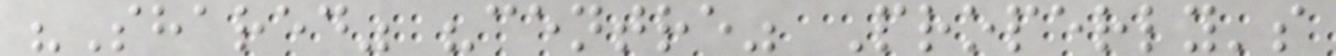"Shared" "centre" Properly's
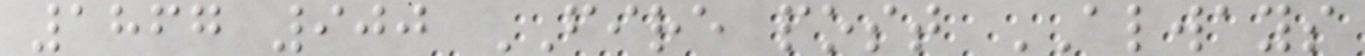1867 900 FIRE post ALWAYS
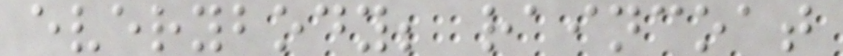everybody; raincoat
